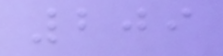209
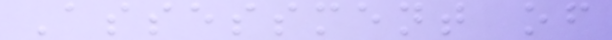Assessment of
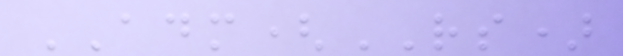ADM(RS)
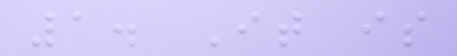1. It is
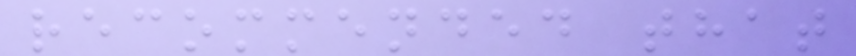recommended that
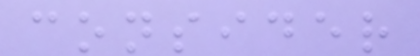consider
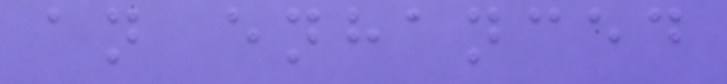an enhanced
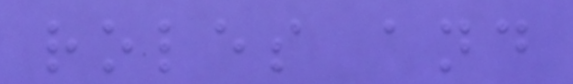roles and
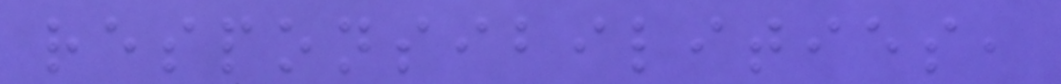responsibilities,
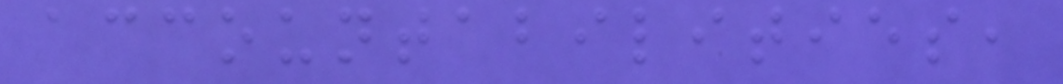accountabilities,
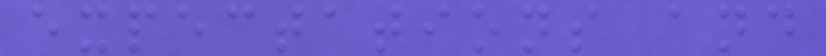expectations and
